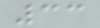33
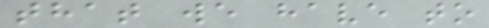that we have to
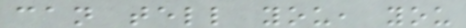can tell you, you
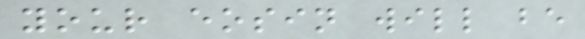your eosin will be
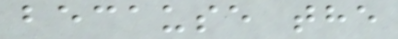because the
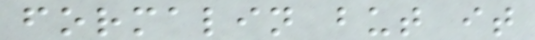formalin but it
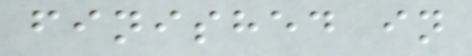finished in
